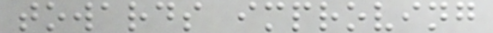towards improving
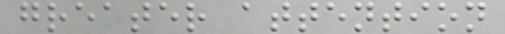greater attention
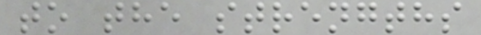to the strengths
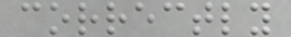correctly
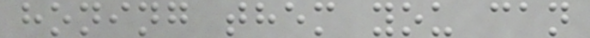honing them you can
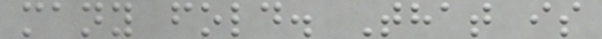many fold. That is
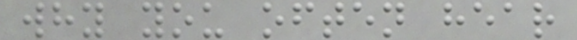why you often hear
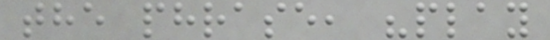the phrase, "play
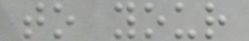to your
